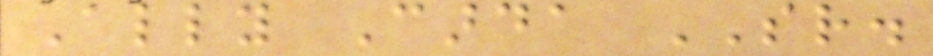Ally Carda SR.
